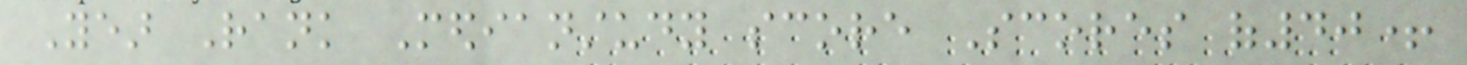Year Rank Medianstudy score Scores of40+
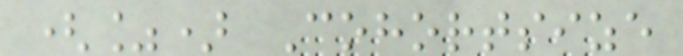(%) Cohortsize
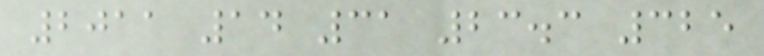2011 14 31 23.3 325
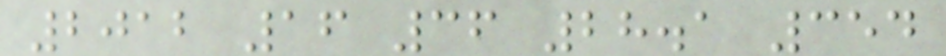2012 16 36 28.1 354
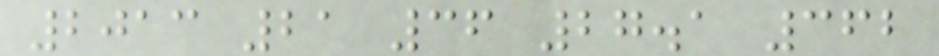2013 21 36 27.1 362
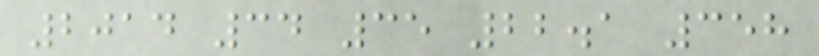2014 34 35 22.1 358
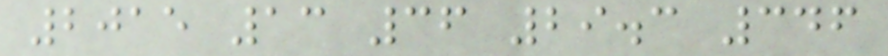2015 13 36 29.3 346
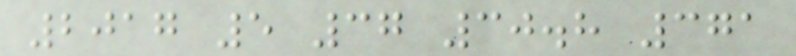2017 5 37 30.8 371
